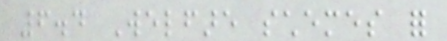6.4 Welfare schemes for
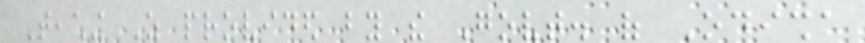Teaching As provided by the Govt. of Odisha
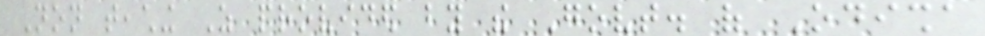Non teaching As provided by the Govt. of Odisha
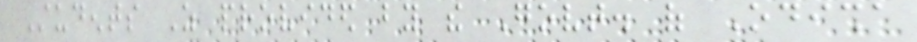Students As provided by the Govt. of Odisha
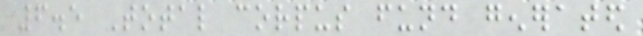6.5 Total corpus fund generated
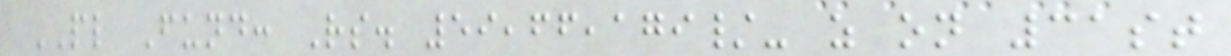PL Fund: Rs. 59,66,179/- as on 31st
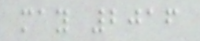may 2016
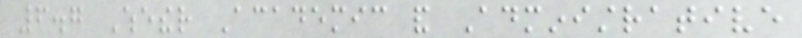6.7 Whether Academic and Administrative
